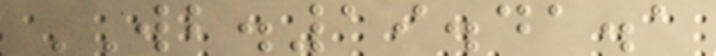WB.19.41.1
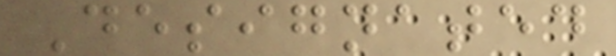Designated
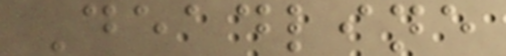Deadline
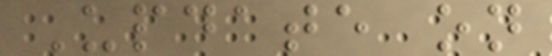Update on
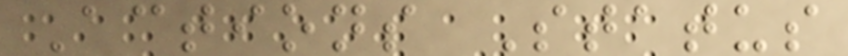Actions Status
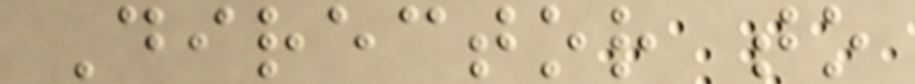Director to
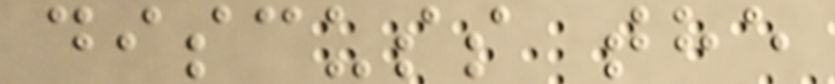discuss the
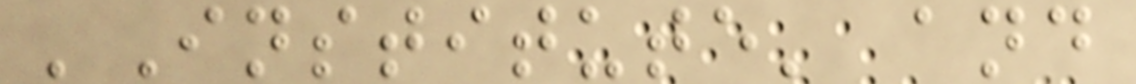'Institute' and
